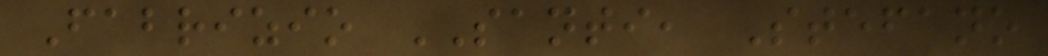Fabrizio SANTI, Stefano
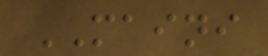MAINI
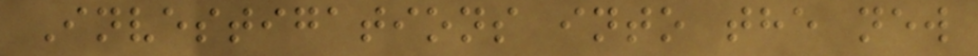Investigations into the new
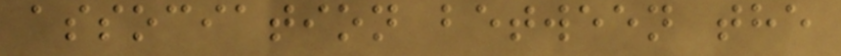association between the
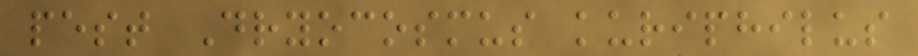pest Dryocosmus kuriphilus
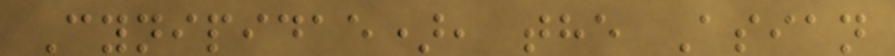Cynipidae), the Asian
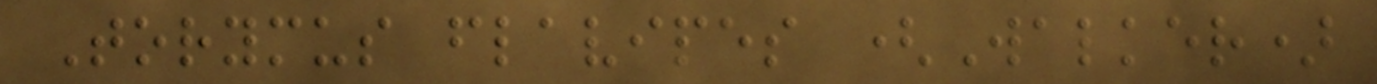Torymus flavipes (Walker)
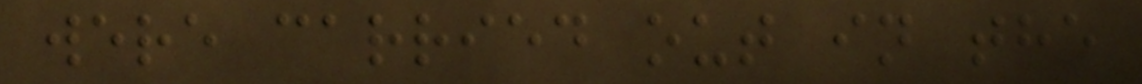were carried out in the
